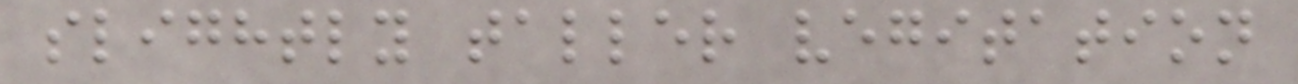slightly taller vegitation
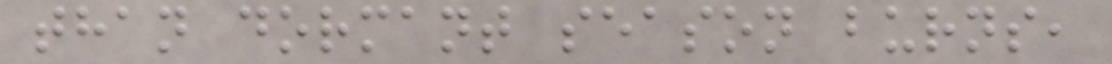than dormant season burns,
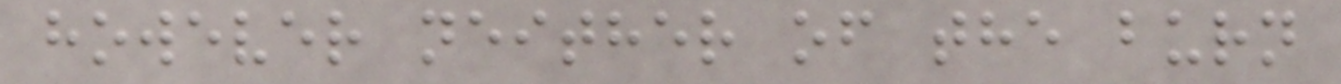however neither of the burn
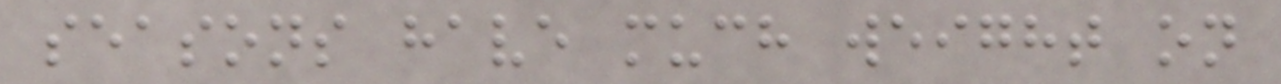seasons have much weight on
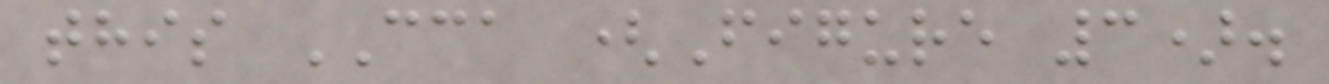this CCA (Figure 3).
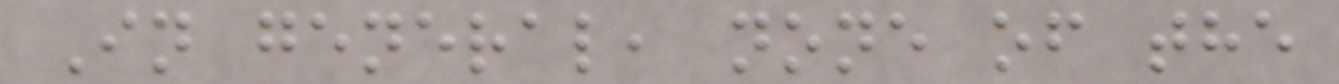In general, none of the
